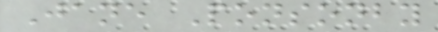Jane Ponsonby
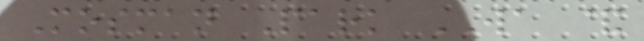Mosman Park WA &
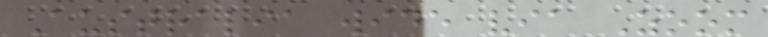Australia wide via Zoom
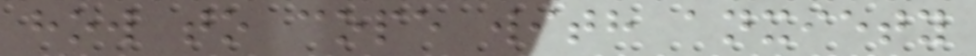how to cope with anxiety
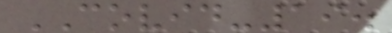COVID-19.
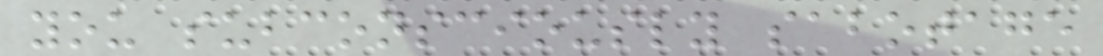you subconsciously sabotage
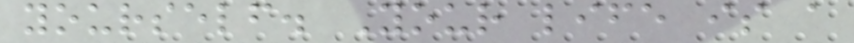yourself. Your life is a
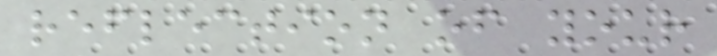reflection of your
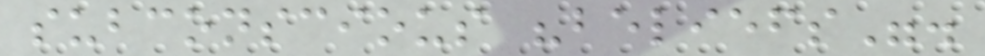subconscious "beliefs".
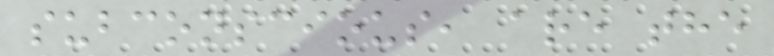subconscious, are the
